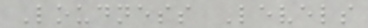Loudness Levels
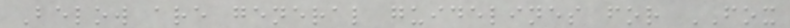Below are general guidelines for FOX
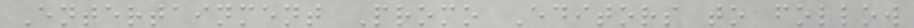Entertainment Promo Editors to follow
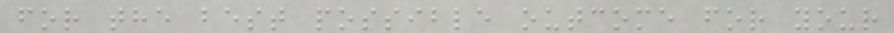for the best possible outcome for your
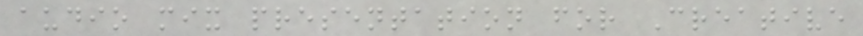audio mix presentation for Creative
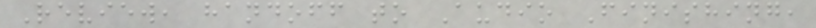Review, handoff to Audio Finishing,
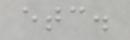etc.
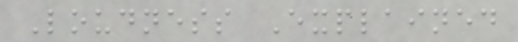Loudness Explained
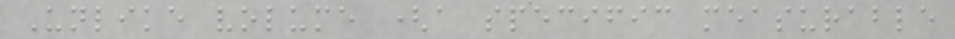Unlike volume (a specific measurable
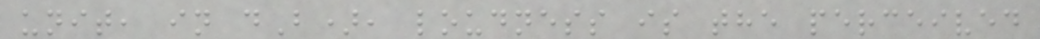unit, in dB), loudness is the perceived
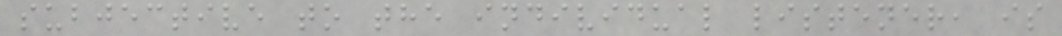subjective to the individual listener, is
